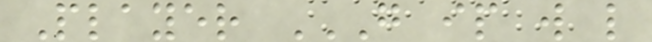Player G IP W L
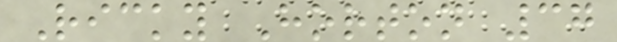Ricky Horton 37
